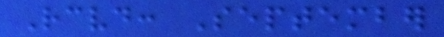Received: September
